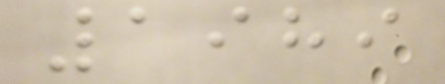1989
